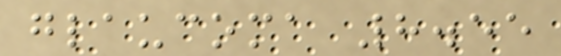glaucoma 8.55
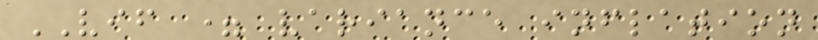VIF = variance inflation
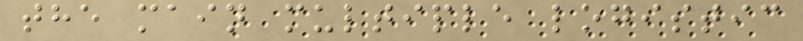the main multiple logistic
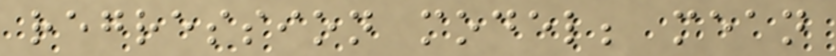regression model; mean
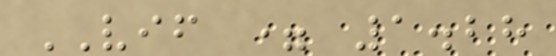VIF = 1.28
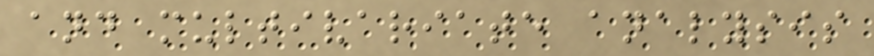and multivariate analysis
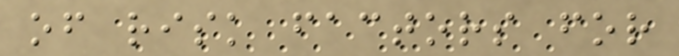of risk factors for
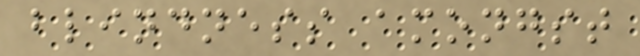blindness amongst
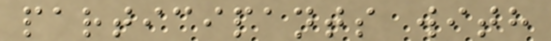participants with
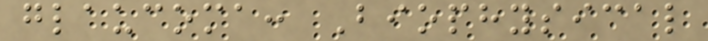glaucoma: Biophysical
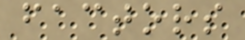factors
